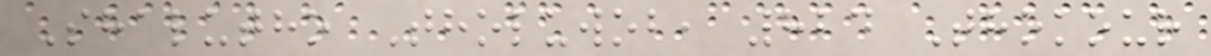Shalutho Tholuwob, 824 Thokour
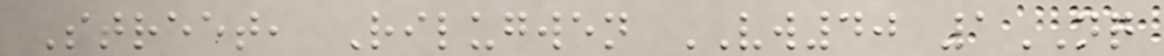Street, Rilugwen VW40 1NQ
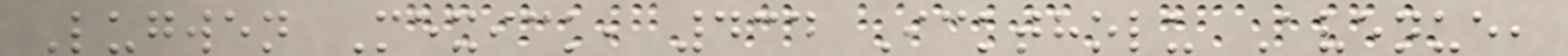Lugwen Mexick, 434 Icktholu Avenue,
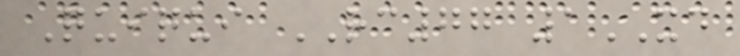Quiqui RC77 1XD
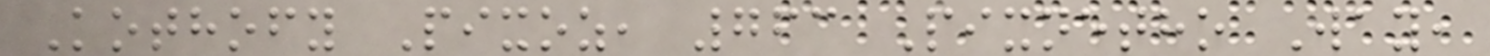Kothofy Pixoz, 763 Pixnetho Way,
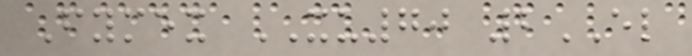Fymex XU70 2EL
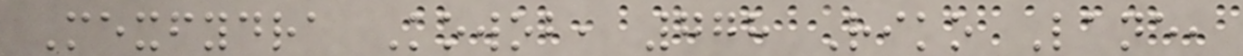Mexfydra Kowob, 778 Riko Lane,
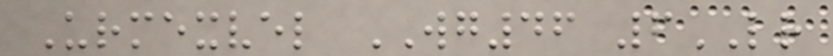Urmexvel WG46 6LR
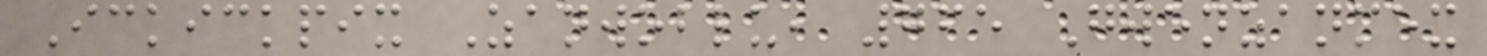Ickickpix Zanwoblu, 765 Gwenzanmex
